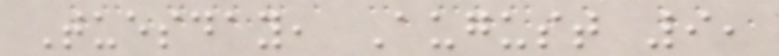Tuesday, August 9,
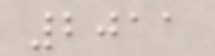2011
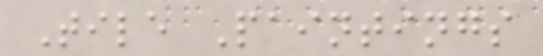Tile Paintings
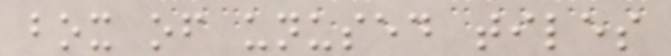box of unused tiles
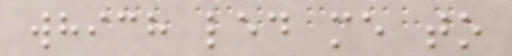which led me to
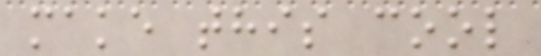make this cool
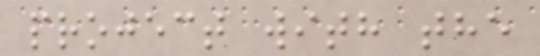project with the
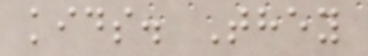kids. They
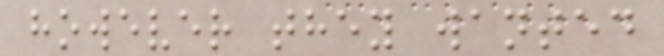however they wanted
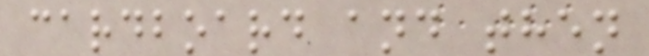cardboard and then
